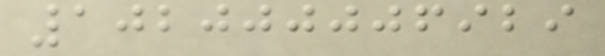102000006929
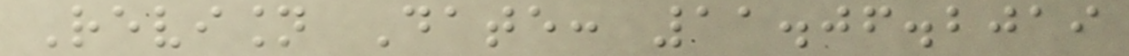Revision Date: 11.06.2019
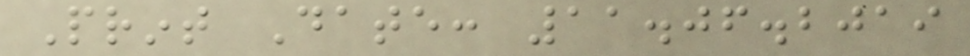Print Date: 11.06.2019
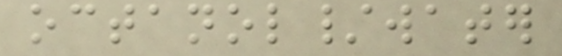octanol/water
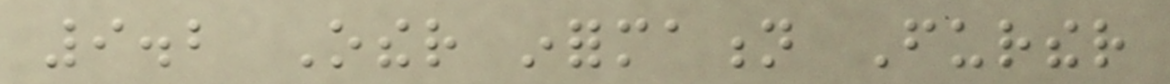9.2 Other information Further
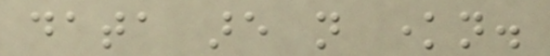data are not known.
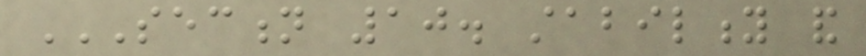SECTION 10. STABILITY AND
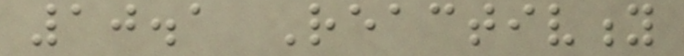10.1 Reactivity
